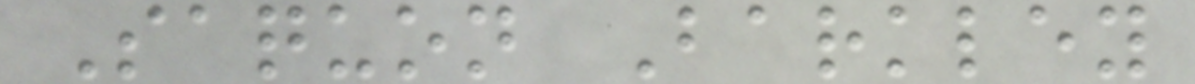Saquon Barkley
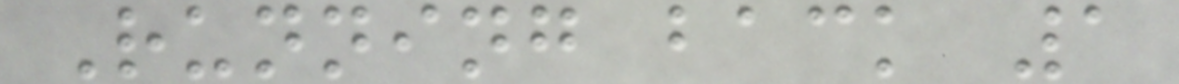Running back 1
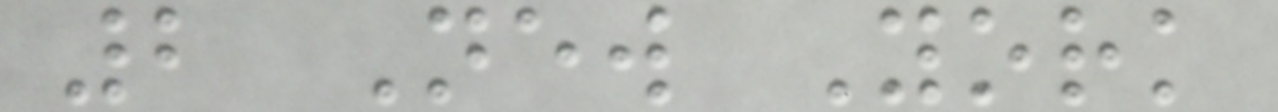2 New York
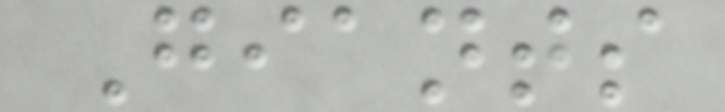Giants
